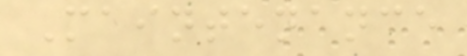Maintenance
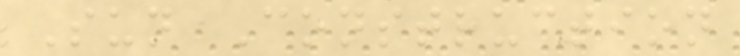Sun Construction
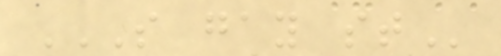S GAY ST
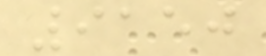9150
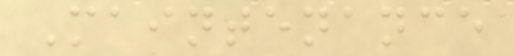Maintenance
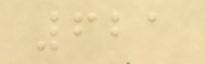621
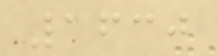1630
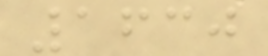1630
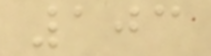103
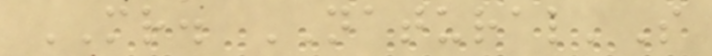MR. NATURAL'S
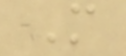M
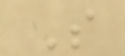S
